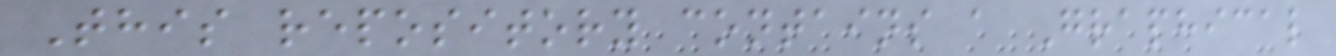This repository contains a Graphical
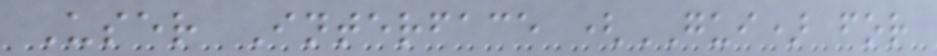User Interface (GUI) for
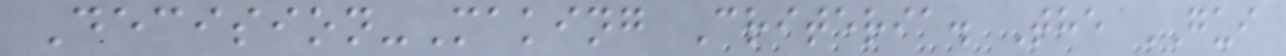Decision-Making Criteria. The GUI
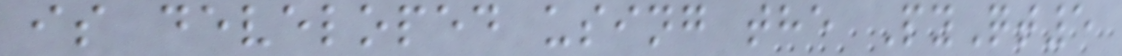is developed using the PyQt5
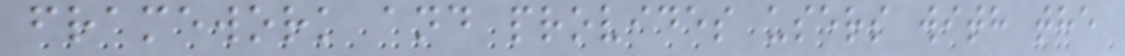framework and provides users with the
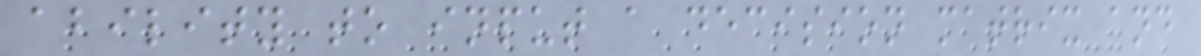ability to input a decision matrix and
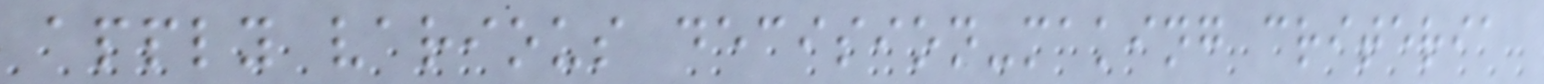apply various decision-making criteria
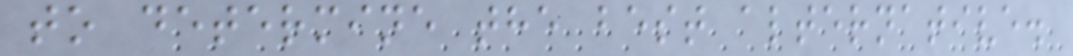to determine the best alternative.
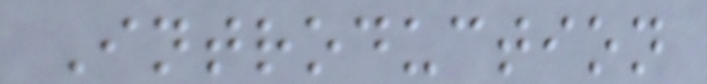Introduction
